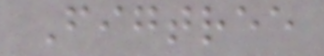Figtree
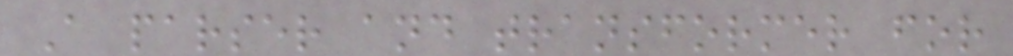A parser and transformer for
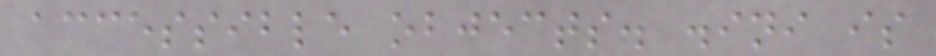accessible objects. .ini is
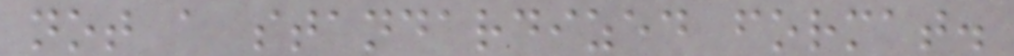not a standardized format.
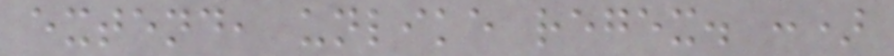extend, unlike regex. :)
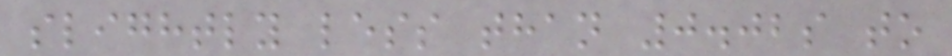slightly less than 0.02s to
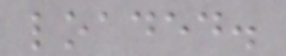loaded.
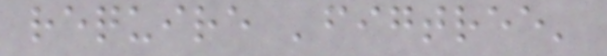require 'figtree'
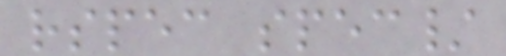rspec spec/
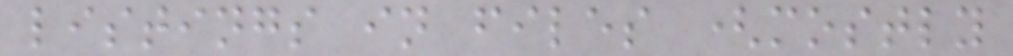listings in files (mostly
